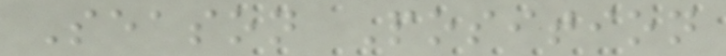Season Position
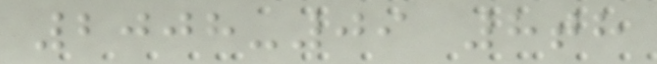2008-09 8th
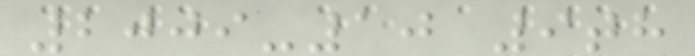2009-10 9th
